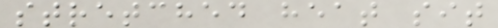stretched heat sit
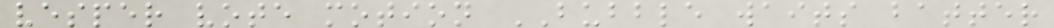vesper vote motion BUBBLE waits batter
